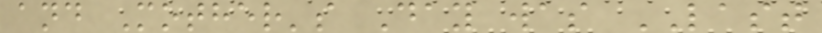and Mother's Day was LAST
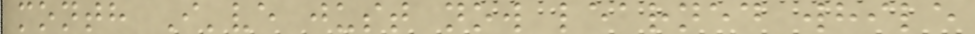month I've just now learned while
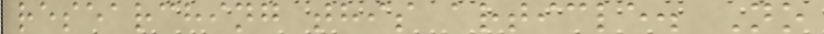researching this article. No
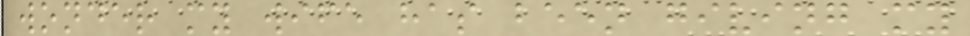wonder my wife has been giving my
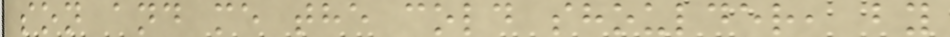son and me the cold shoulder, by
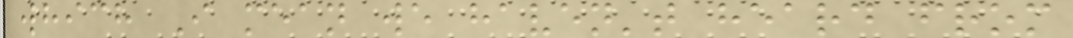which I mean we haven't heard from
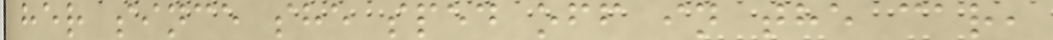her since she sped off in the car,
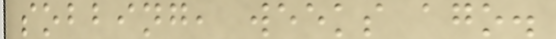sobbing, weeks ago.
